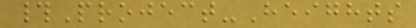#Project-Heights
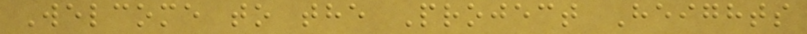Welcome to the Project Heights
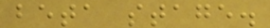beta stage.
